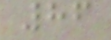86
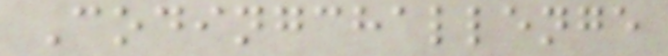Codingchallenge
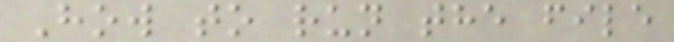How to run the file
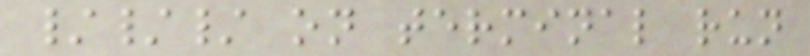/// on terminal run
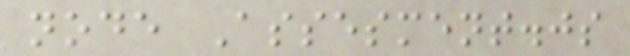node Assesment.js
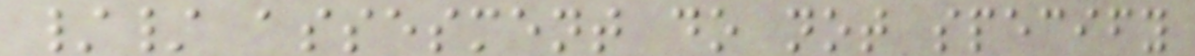// assesment do not specify
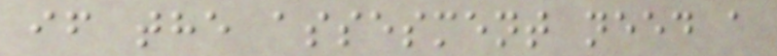if the assesment need a
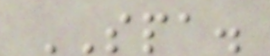SPA.
